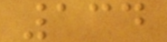134
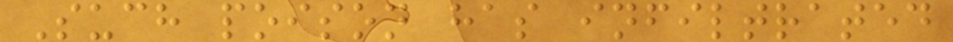Such poison has infiltrated
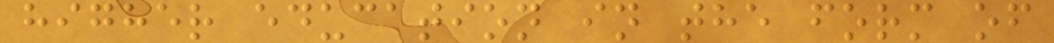higher education in the form of
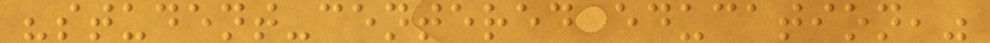"student-centered education,"
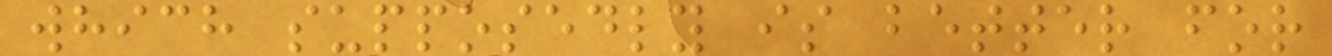which supposedly is better for
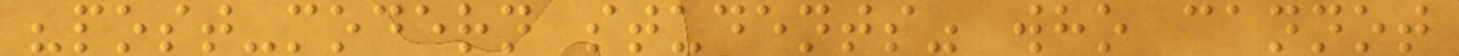"post-modern students" who cannot
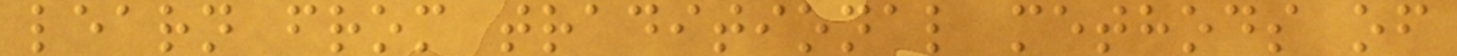learn from traditional methods of
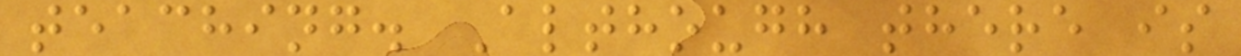teaching. Although there is
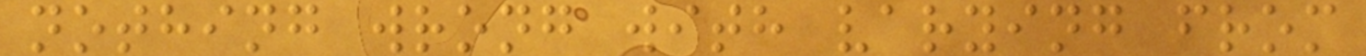nothing wrong with varying from
